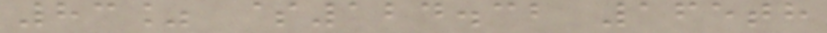83% $124.32 165th
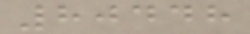80448
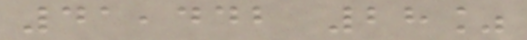41,442 28%
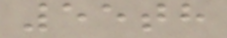55th
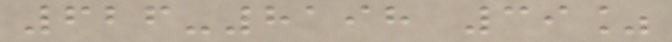626-8198 39%
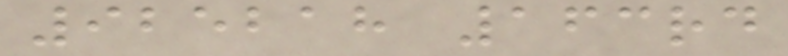925218 163rd
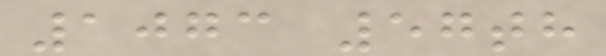1073 57th
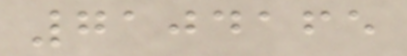7104165
